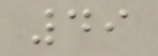49
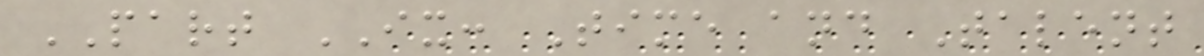PART IX: Time and Talent
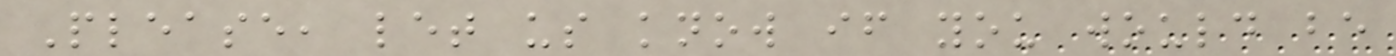Please, let us know if you would be
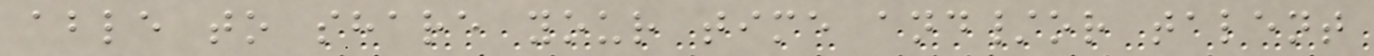able to share your time and/or talent
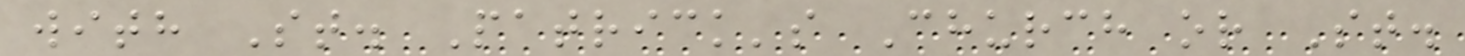with St. Patrick's Church or St.
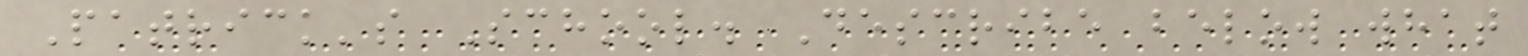Patrick's School. Describe below what
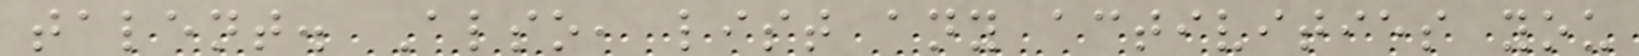talent. Also, list any activities you
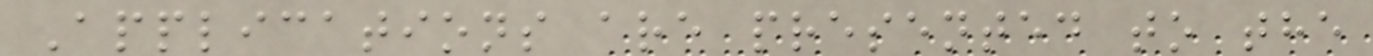Applications are presented to the
